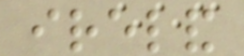ireland
